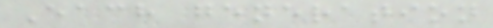Each generation
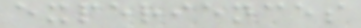experiences
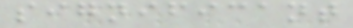significant
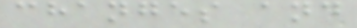changes and
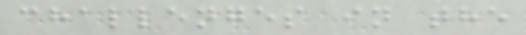challenges in the
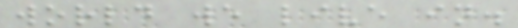world we live in.
